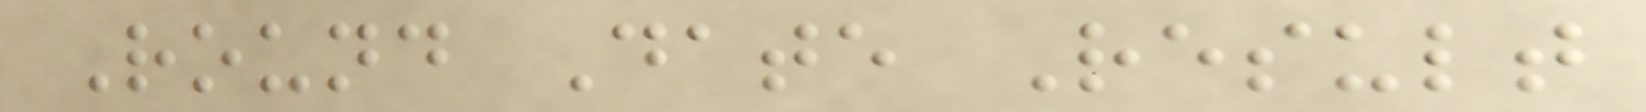Round Date Result
